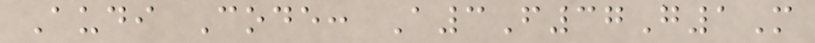Audi Code: A3F37G1M
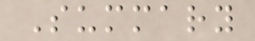Summary
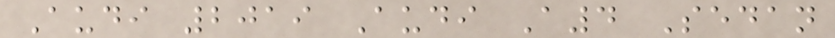Audi 2019 Audi A4 Sedan
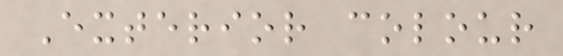Exterior colour
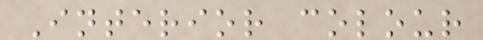Interior colour
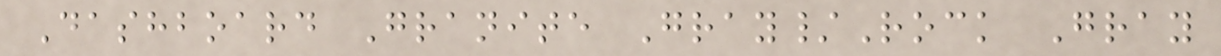Dashboard Granite Gray/Rock Gray
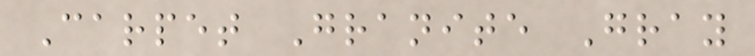Carpet Granite Gray
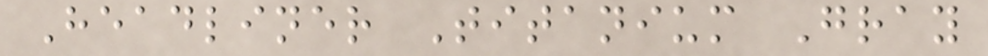Headliner Titanium Gray
